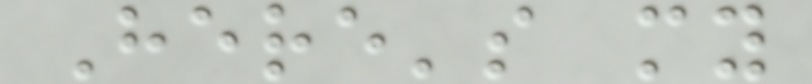Here's my
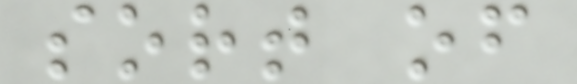sort of
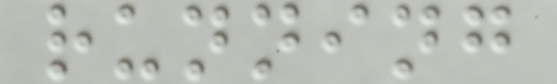running
